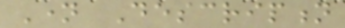Name Description
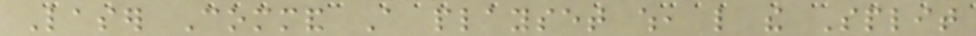Laser Command A playset which, like the Split
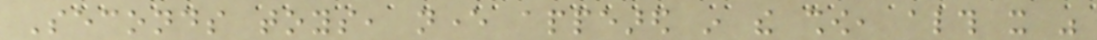Seconds toys, never appeared in the show, although it was
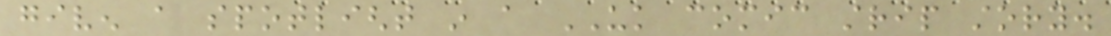given a spotlight in a UK comic strip story.
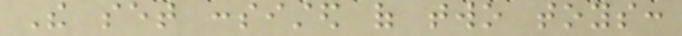The set consisted of two toys:
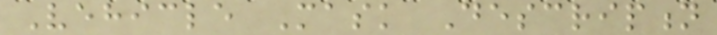Vehicle Mask Description
